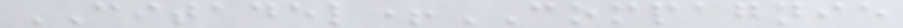CITADEL+COMPAGNIE
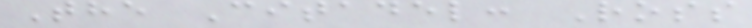The Citadel: Ross
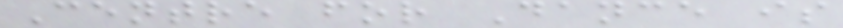Centre for Dance is
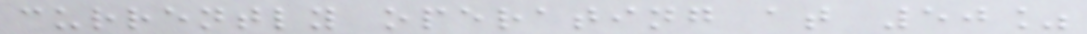currently operating at 50%
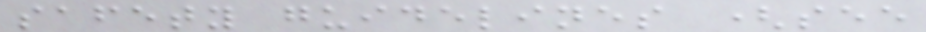safety guidelines (see
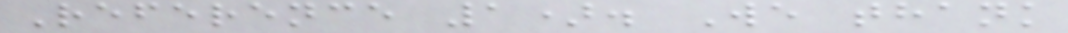Reference 1). We thank
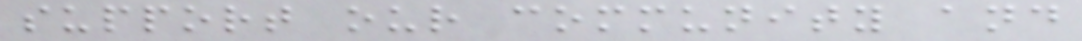support our community and
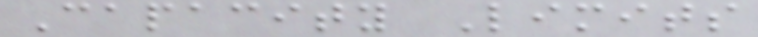Capacity Limits
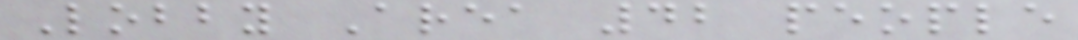Lobby Area 42 people
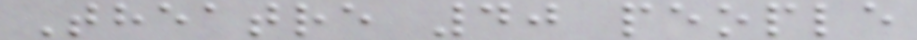Theatre 40 people
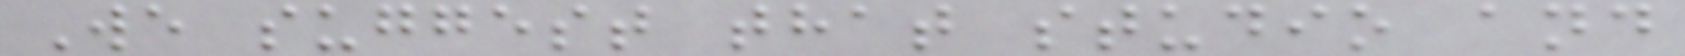We suggest that studio and
